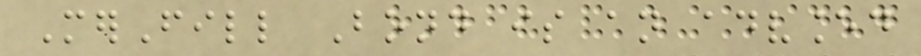MerFill Bond is an advanced
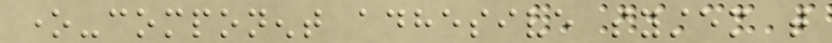one-component adhesive system that
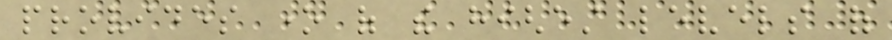provides one of the highest levels of
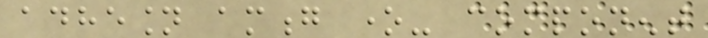adhesion among one- component
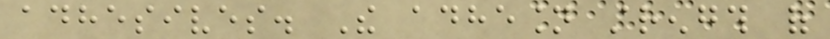adhesives. The adhesion strength of
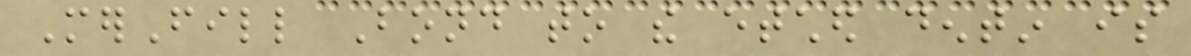MerFill Bond to the etched dentin is
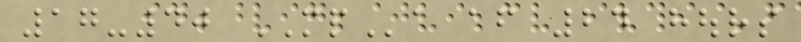17-40 MPa after 24 hours
